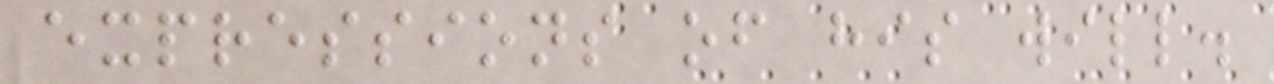expressions of his will.
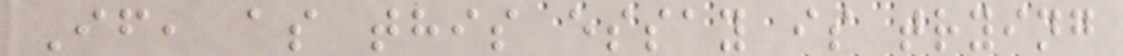If, as this essay is trying
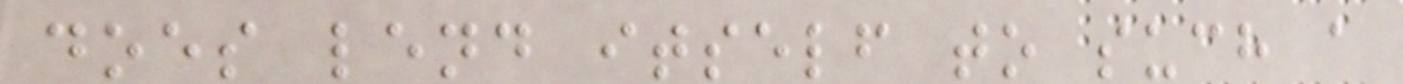does lend itself to such a
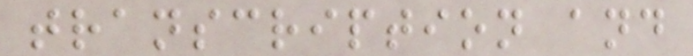transcription and
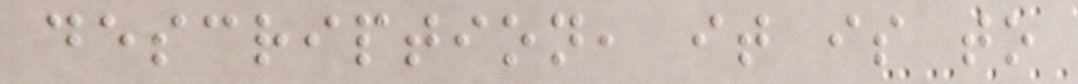description, it is to
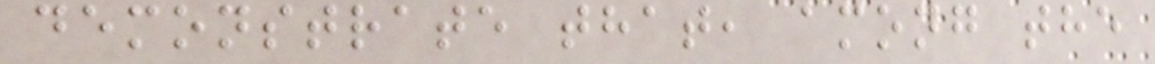demonstrate that, among the
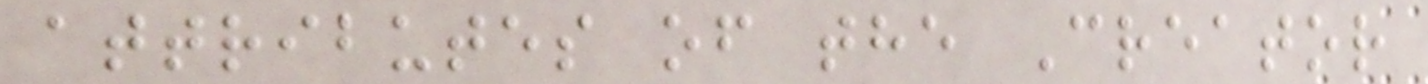attributes of the Creator
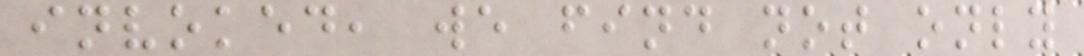invoked, we find not only
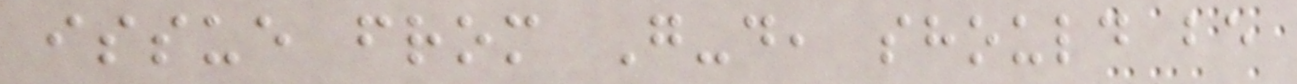issue from G-d, should be
